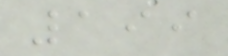199
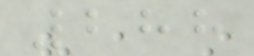288
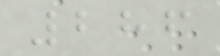286
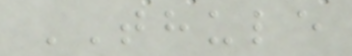THULE
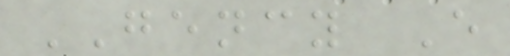GENCY E
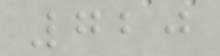720
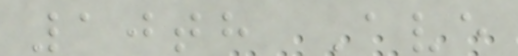10th Ave
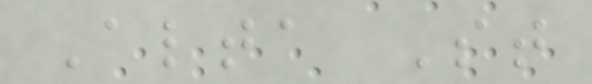Alta St
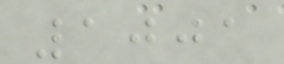1001
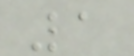1
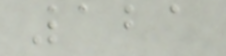121
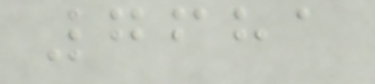7681
